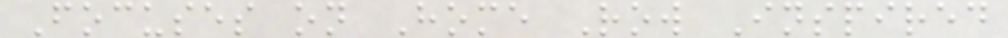Focuses on Home Row Inspired
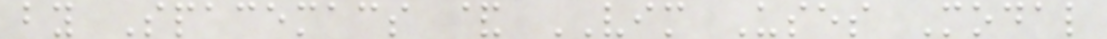by Spacemacs & VIM Uses Modal
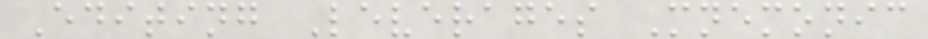Editing Leverages Mnemonic
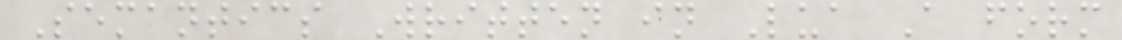Semantics Written in Lua A form
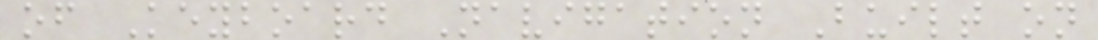of Keyboard Navigation Built on
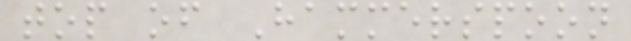top of Hammerspoon
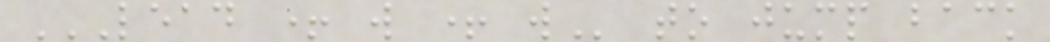LEAD + W + W to jump back
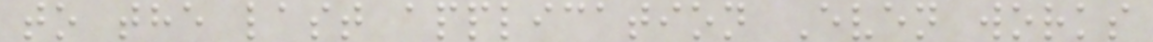to the last application Even works
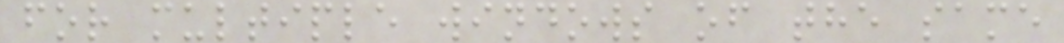for multiple windows of the same
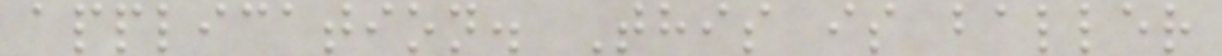application. This is baller
